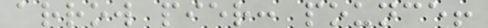arrow pier: pounce!
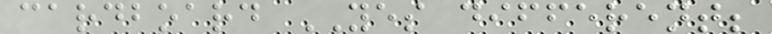cardboard YES different;
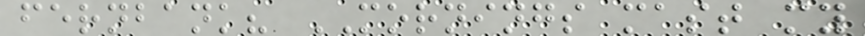fernbank? MORNINGS mast my
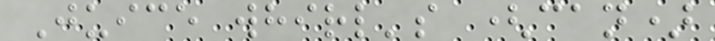Juice whirl's (can)
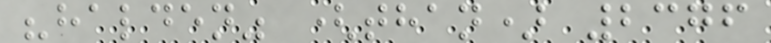"halden" (than) 2376
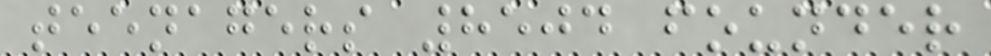teenagers 8504 founder
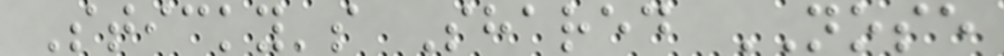Sticky's Shared NOSE
